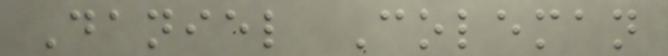Daniel Coleman
